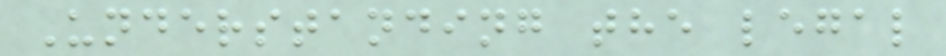Understanding the legal
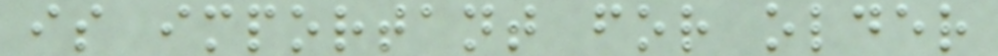is important for older
